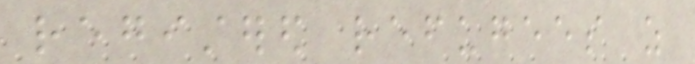registered refugees as
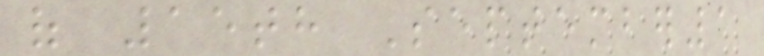of 15th September1
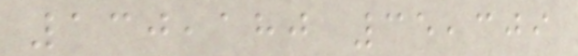130,180 35,309
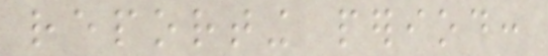reporting period:
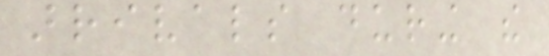arrivals during the
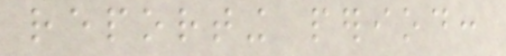reporting period:
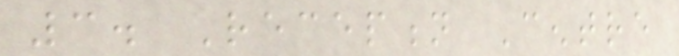3. Reception Centre
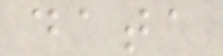data
